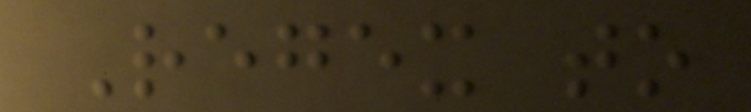Regex to
